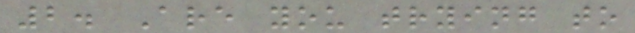2. Are you trying to
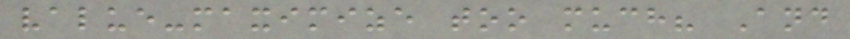value-maximize too much? And
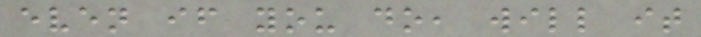even if you do, will it
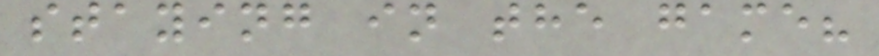staying in the game?
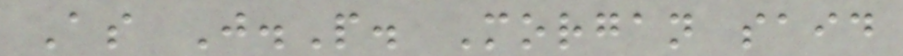As J.P. Morgan said
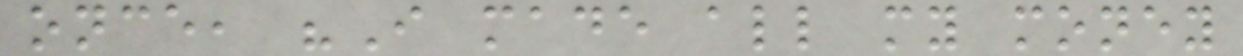once, "I made all my money
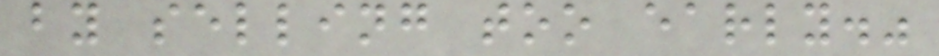by selling too early."
